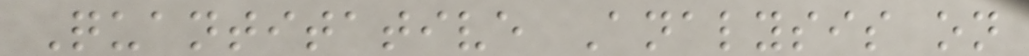Quantitative Analysis on
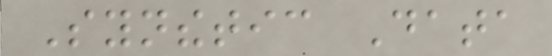Synthetic Data
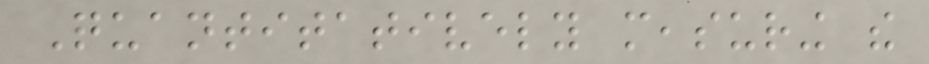Quantitatively measuring the
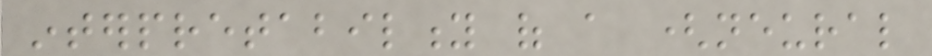interpretability of a (neural
